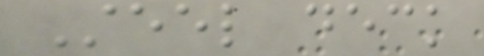Steel deck
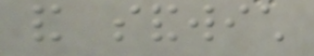and sandwich
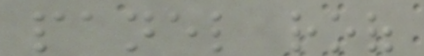panel roof
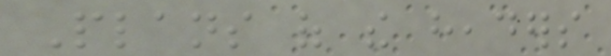Plans of the headers
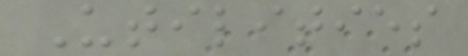Utilities
